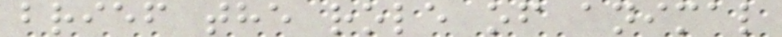brief the role of animal
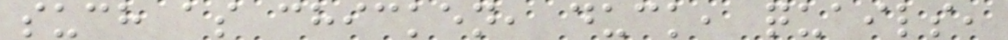such as chicken, duck, quails,
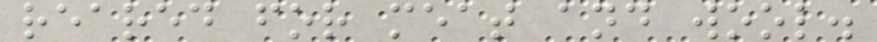reared for meat and wool.
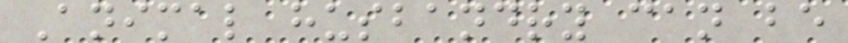Animal husbandry can be
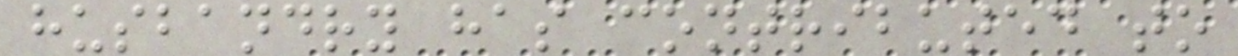husbandry has contributed to
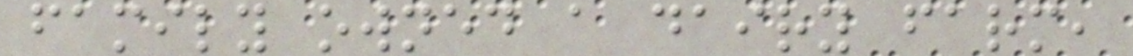family owned a dairy farm,
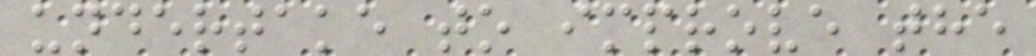undertake to improve the
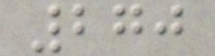270
